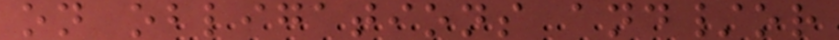on obligations and/or
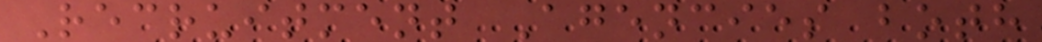Recruitment Agencies both
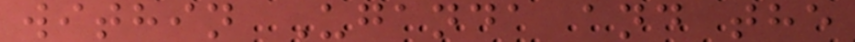within Uganda and the
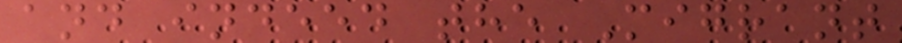and indeed the Migrant
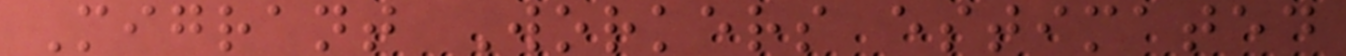Migrant Workers estimated
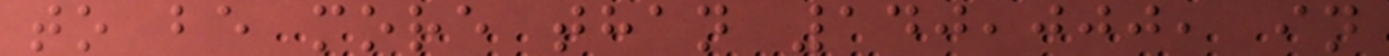to be more than 140,000, in
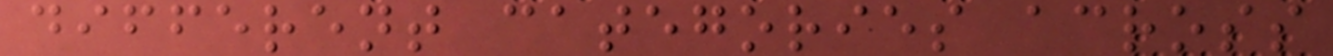different categories across
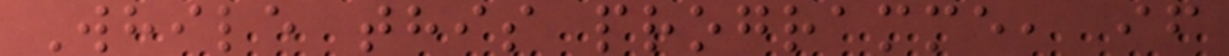While this programme, if
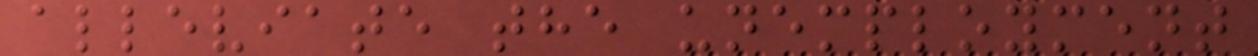alleviate the unemployment
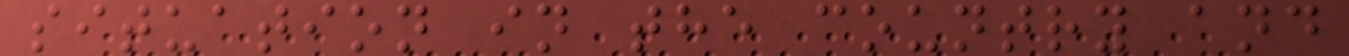situation in the country and
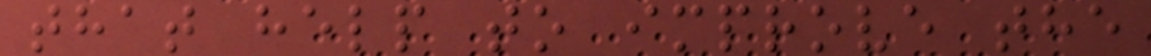that help to improve the
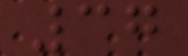37
